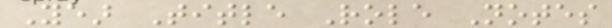Year Title Role Notes
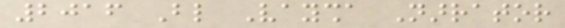2016 Blind Vaysha Narrator
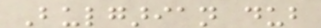Bulgarian dub
